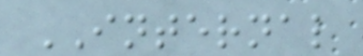INTERNAL
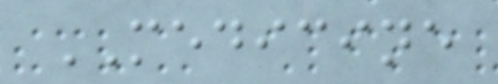MEDICINE
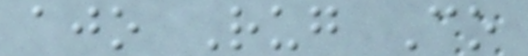ajo Rug Co
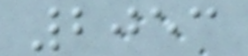2053
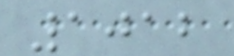1012
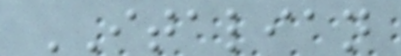ITALIAN
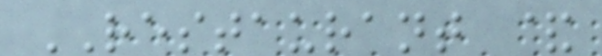RESTAURANT &
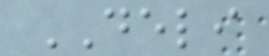DELI
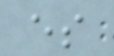es
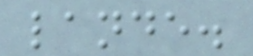lande.
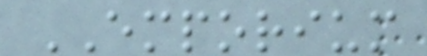EMPORIUM
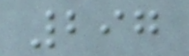297
